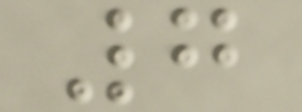7
